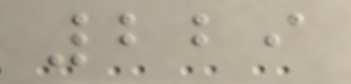229
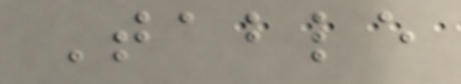Table
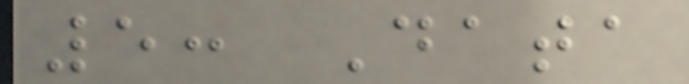5: Data
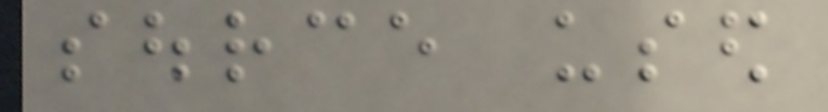source used
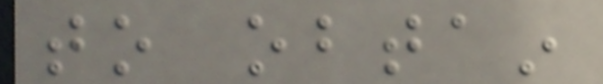to obtain
